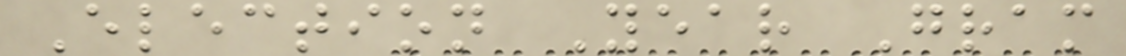Election Year Gram
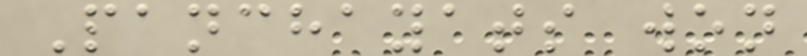Panchayats won
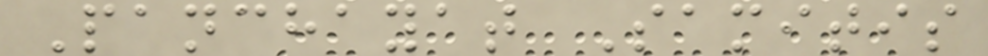Panchayat Samitis
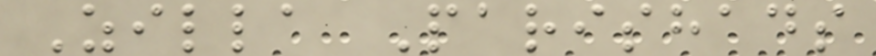Zilla Parishads
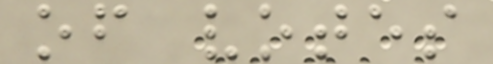of votes
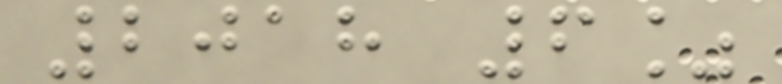2018 6%
